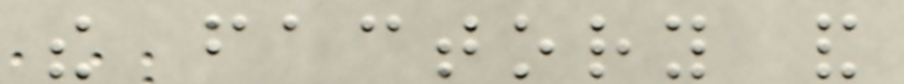the factory and
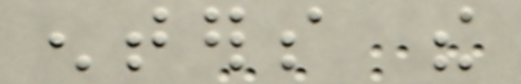enters the
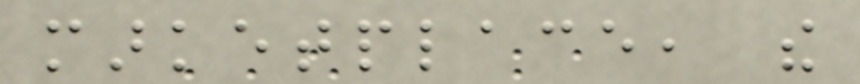marketplace, the
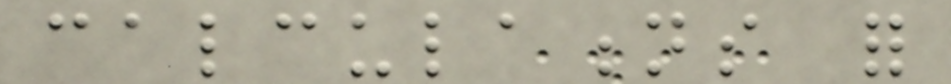calculations for
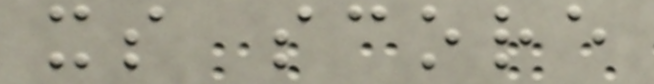its score
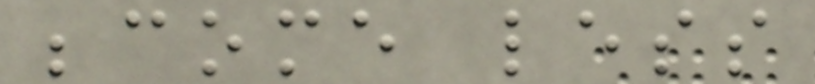become less
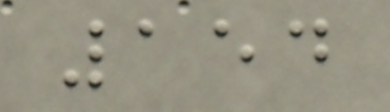154
